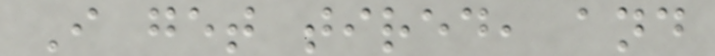I get tired, and
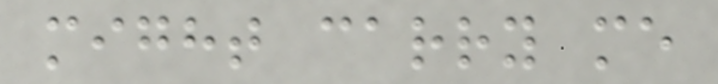might carry me
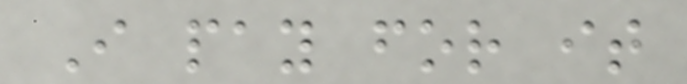I pay for it
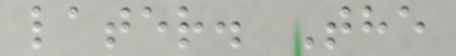later. The
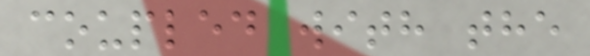coupled with the
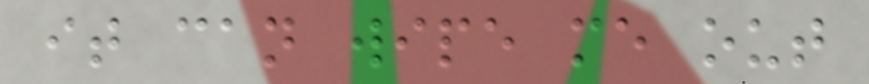it can wipe me out
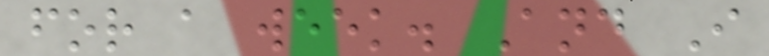for a week. And I
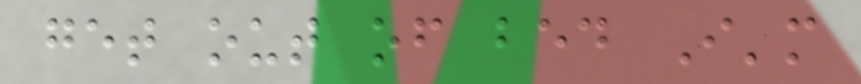get out of bed I'm
